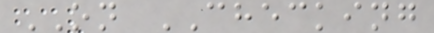ON CHECKING
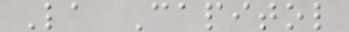La Capitol
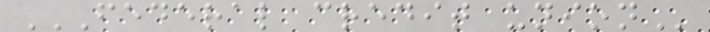FEDERAL CREDIT UNION
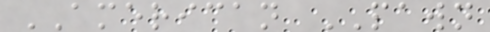AMERICAN PAWN
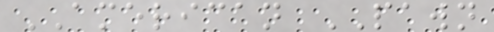AMERICAN PAWN
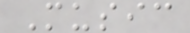Music
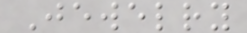Jewelry
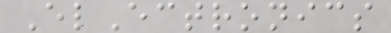ElEctronics
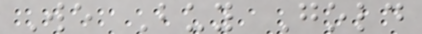We Buy Gold
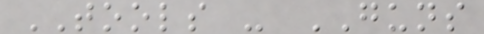TOOLS - GUNS
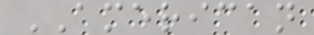AMERICAN
